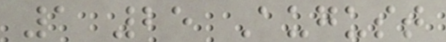1 25 August
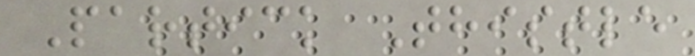Partick Thistle
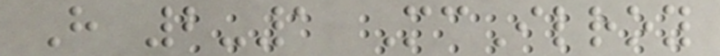H 2-1 McIlroy
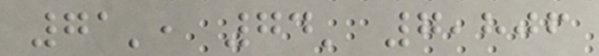71', 74' 7,806
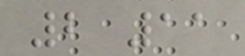2 11
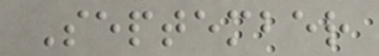September
